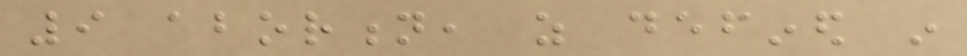9 abortion, as defined in
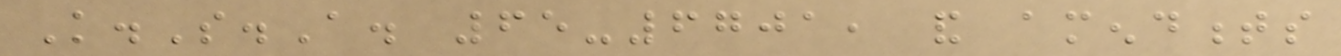K.S.A. 65-6701, and amendments
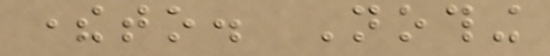thereto. Nothing
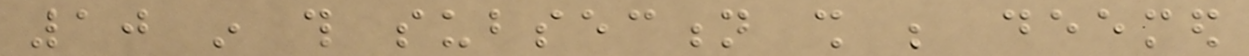10 in this subsection shall be deemed
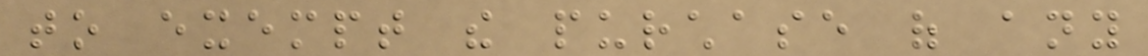to exempt the purchase of any
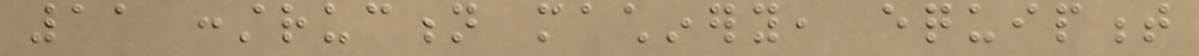11 construction machinery, equipment
